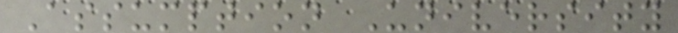Assumption University
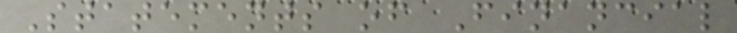Statements of Financial
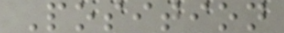Position
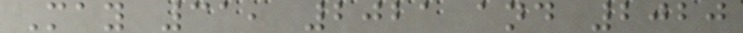May 31, 2021 and 2020
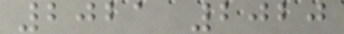2021 2020
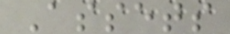Assets
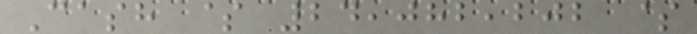Cash $ 24,082,202 $
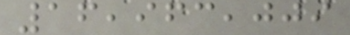16,963,009
